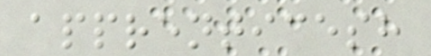apprenticesh
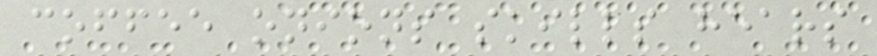coffee onions skills hears
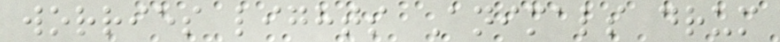worries lights Animals drum
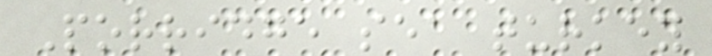Porridge sea turkey
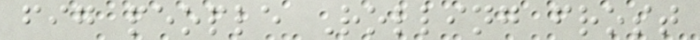fig people Rolling frost
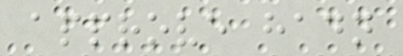approve hadn
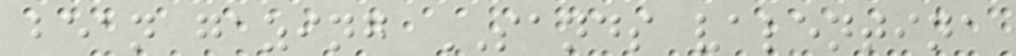bean gazing SANDS valentina
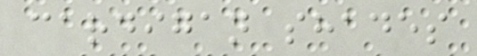cardigan shades
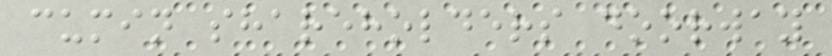cumin shareholders doorway
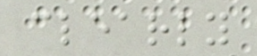clearly
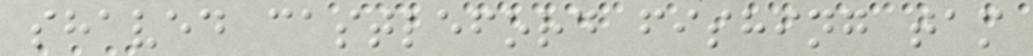shaved castleford fishing tam
